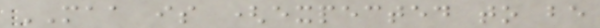MAA is (expected to be
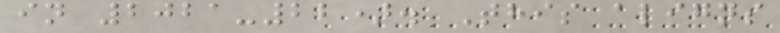in 2021-22). This aligns
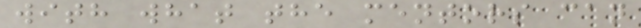with what the mentors can
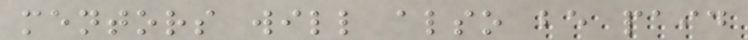mentors will also be paid
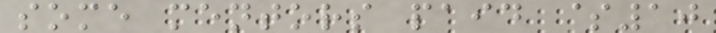some mentors paid $10
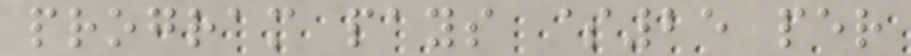program pays $25 per
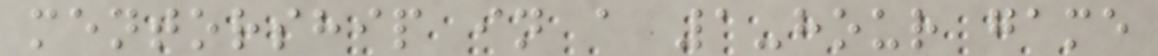mentorship in a 1-hour game
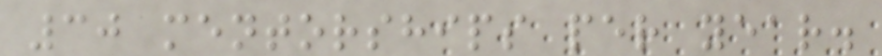30 mentorships per year.
